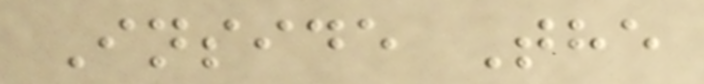Inside The
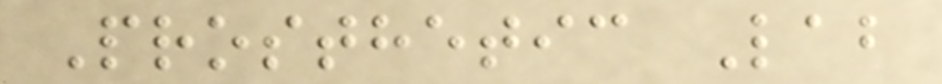Prosthetic Lab
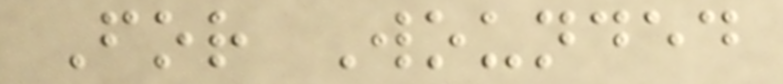For Wounded
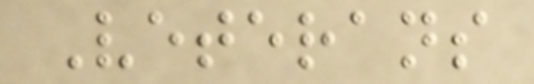Veterans
